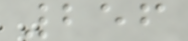256
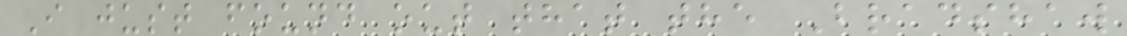I just found out that the Bradshaw
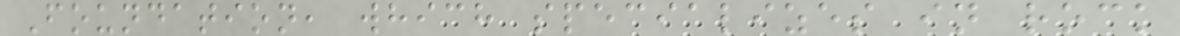Foundation, which specializes in rock
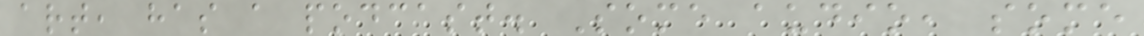art, has a podcast. Some audio, some
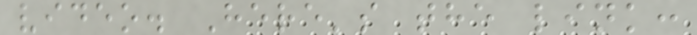video. Here's the link:
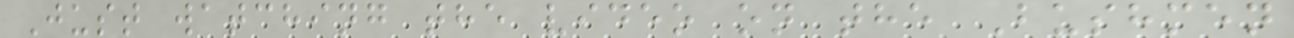Just watching the video on the Bushmen
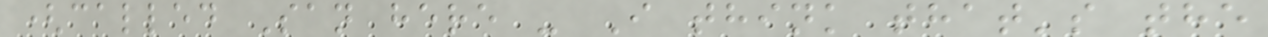(called San here - I think that's the
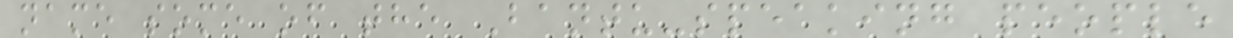name some of the Bantu-speaking people
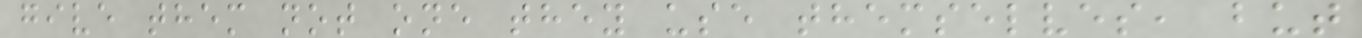give them not one they use themselves, but
